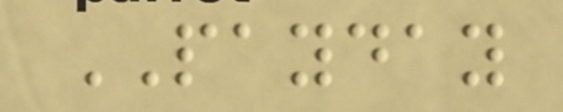PAYDAY
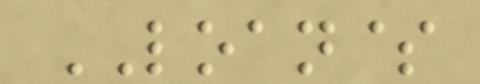LOAN$
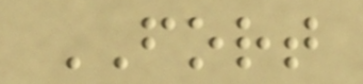FORT
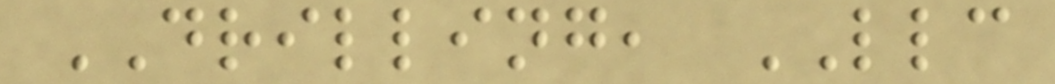DRILLING, LLC
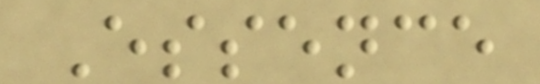Essence
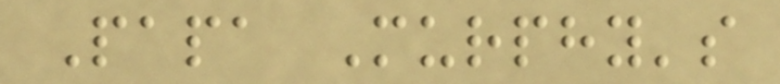Papa Murphy's
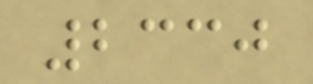2330
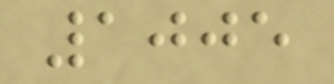1005
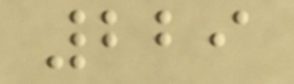229
